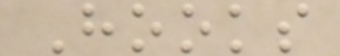Hooks
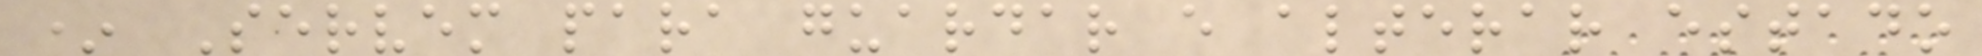* Servem para guardar e alterar estado
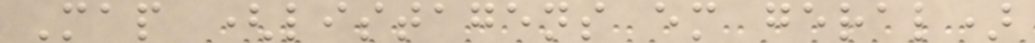Map (listagens em geral)
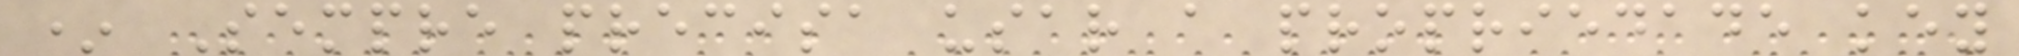* Sempre precisa usar a propriedade key
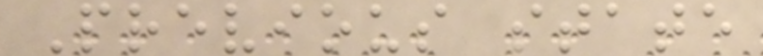Previous state
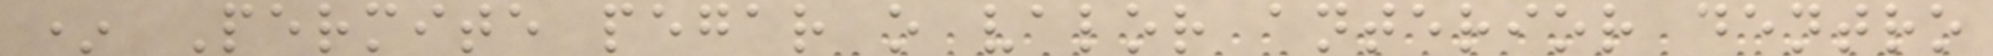* Permite pegar o valor anterior dentro
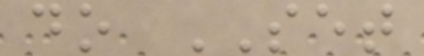do SET
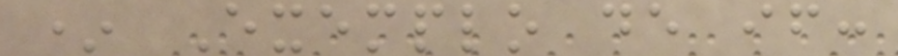* Exemplo de if:
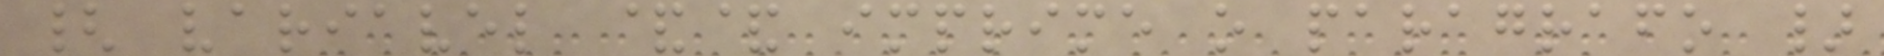{ variavel && imprime o paragrafo }
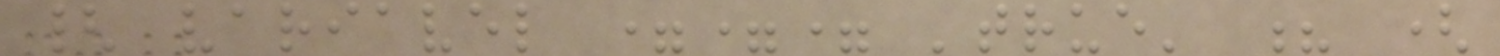{ variavel === 'true' ? (
